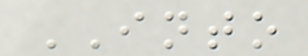INTO
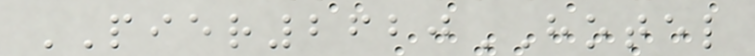PIER2620HOTEL
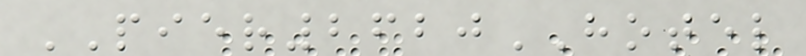PIER2620HOTEL
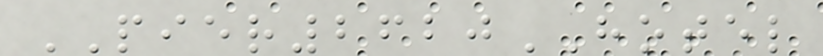PIER2620HOTEL
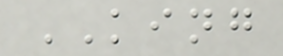KING
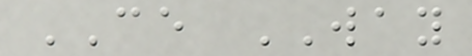CE WAY
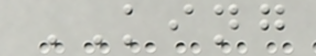KING
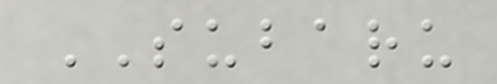SUBARU
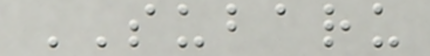SUBARU
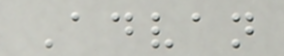Advan
